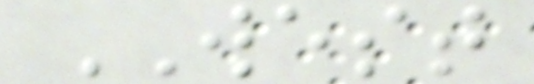WEST
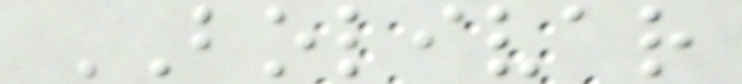BOLIVAR
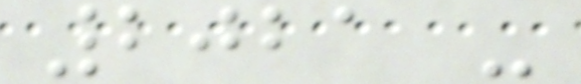2021 -
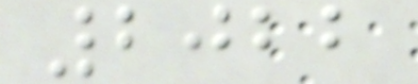2022
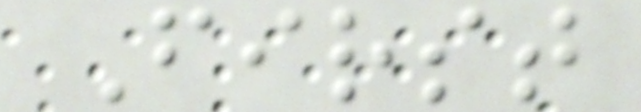First
